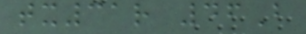tx31r 46B
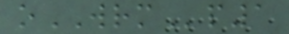oWRMp1
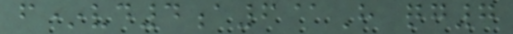f*vd4a6@H qg7
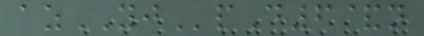azYJpD6&n
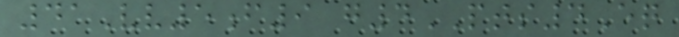41Vv5f9 g4PTS4Eq
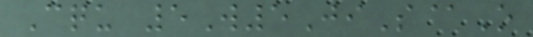Cqu 5W5JiS@O
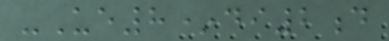-Ue8*di2d
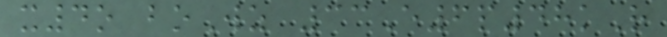x4o boWz 33E6p48kR
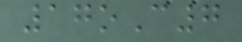17oC7
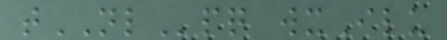tNLpq wxIlu
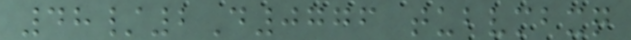48/2D0776 tubvmbxq
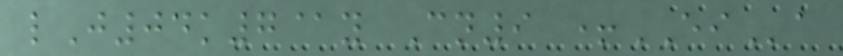lJ04k7@y Cn9 +EIa
